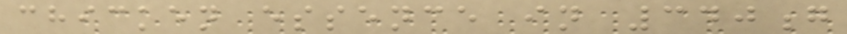chicken essence in 340g
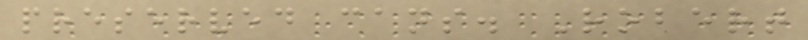preserved cans. Robert
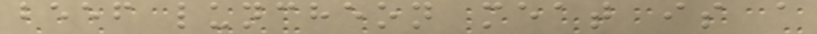beef luncheon meat is a
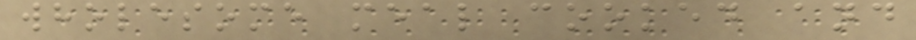wholesome meal cooked and
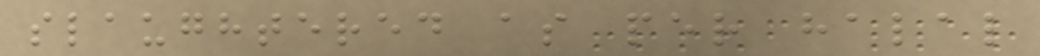slaughtered as per halal
